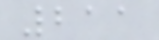211
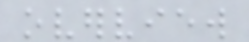overview
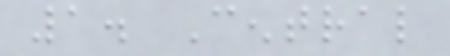1. Central
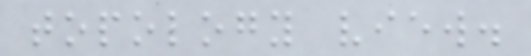topology view.
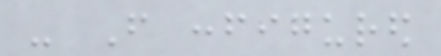- From configured
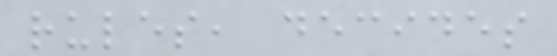rules, decides
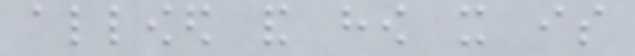allowed and how it is
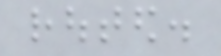routed.
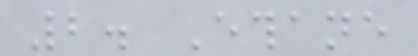2. Ethane
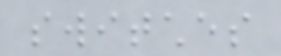switches
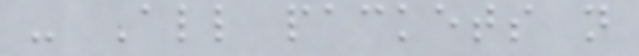- All packets not
